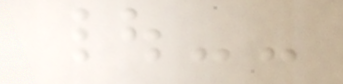|--
